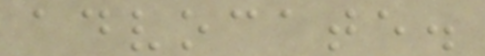advocate.
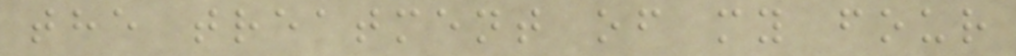the treatment of my four
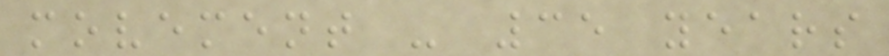movement - 35 years
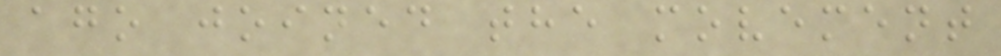ago joined the movement
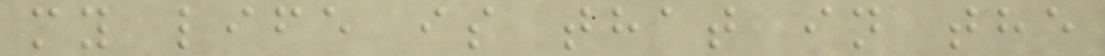my life is that in the
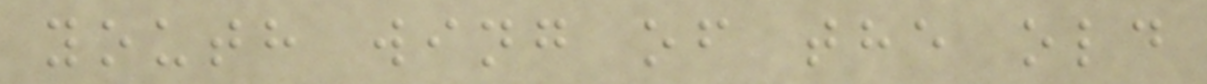youth wing of the old
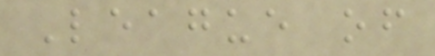League of
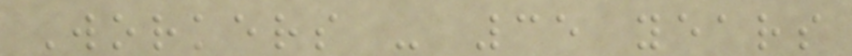Workers - 35 years
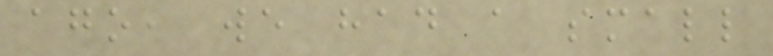ago, we had a small
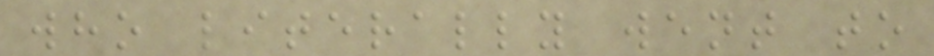who literally went to
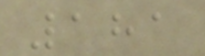181
